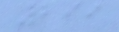299
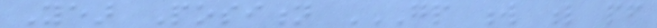Year Position GP W L PF
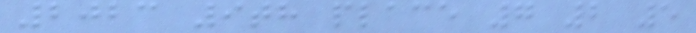2023 9th place 7 2 5
